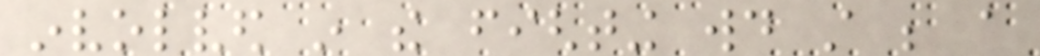involved in the fighting would still be a
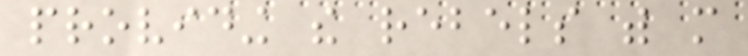providing the rebels with more
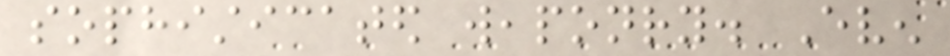sophisticated weaponry. Even
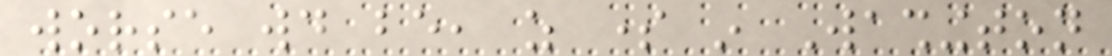worse would be, as some in Washington
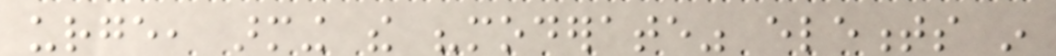urge, arming the "moderate" elements in
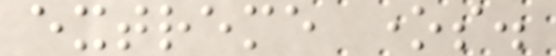extreme ones.
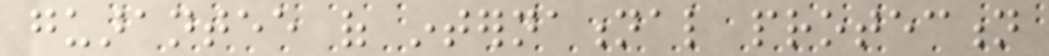guarantee of international protection
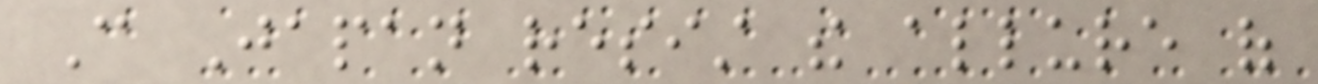Can Japan resist the allure of
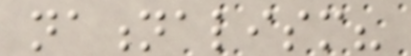nationalism?
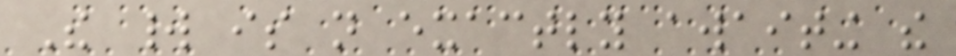The world is not exactly awaiting the
